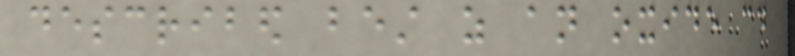described best as an oxide could
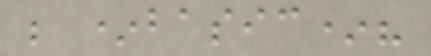be *basic*?
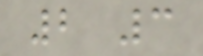2 3
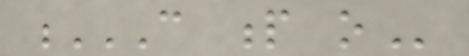C P O
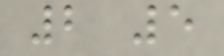2 5
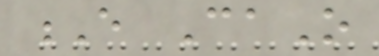E CaO
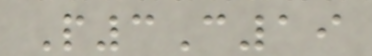P3C19
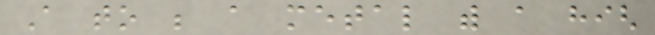A to be a metal with a high
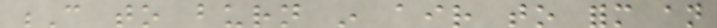C to burn in air to form an
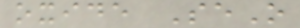oxide SeO
